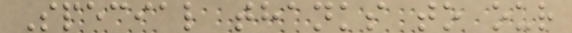Special thanks to our
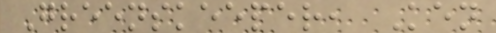Greenskeeper, Ken
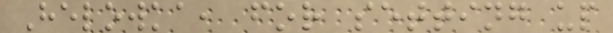Helowka, for setting up
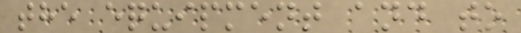the equipment and to
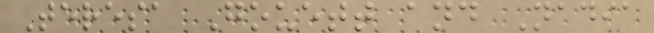Teresa Gouett and Nadia
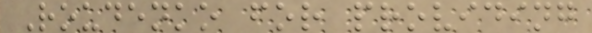Roudenko for providing
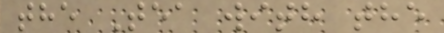the Tea with the
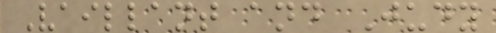Vaillant and Judy
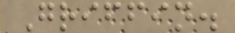Griffin.
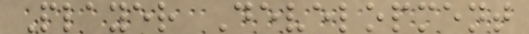Player Development
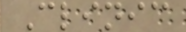Clinic
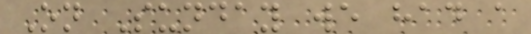On Sunday we had a
